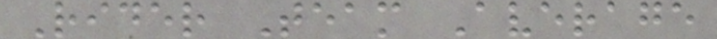Rider Team Average
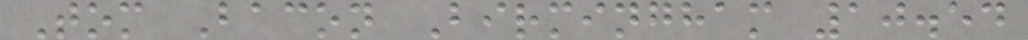Tom Bacon Birmingham 10.54
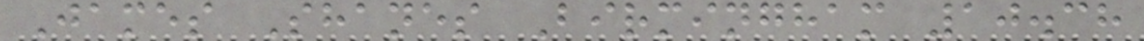James Shanes Birmingham 10.38
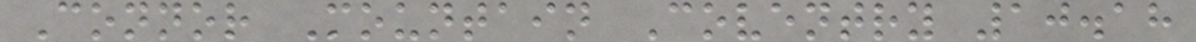Connor Mountain Coventry 10.18
